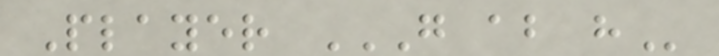Player G AB H
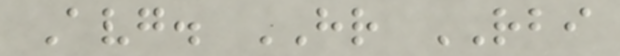Avg. HR RBI
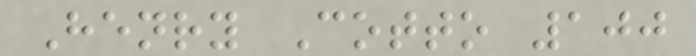Henry Cotto 100
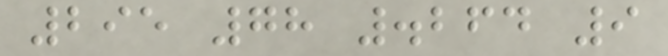295 78 .264 9
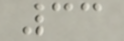33
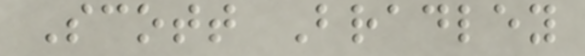Scott Bradley
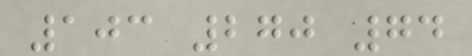103 270 74
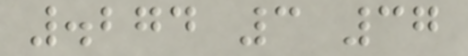.274 3 37
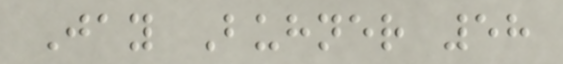Jay Buhner 58
